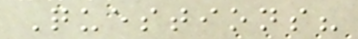Questions?
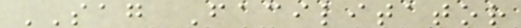SAG Facilitator
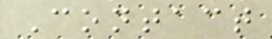Contact
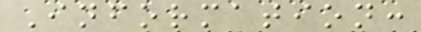Information:
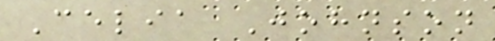Celia Johnson
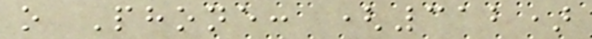o Phone: (312)
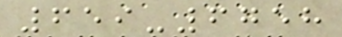659-6758
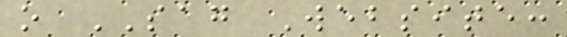o SAG Website:
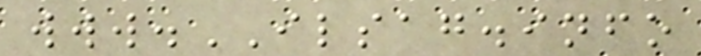www.ILSAG.info
